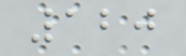120
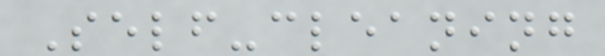Self-cleaning
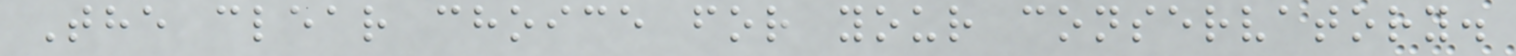The clear choice for your conservatory.
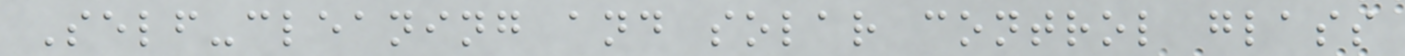Self-cleaning and solar control glass
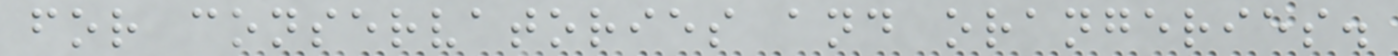for conservatories and orangeries.
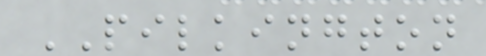PILKINGTON
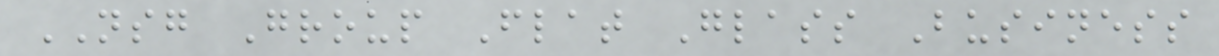NSG Group Flat Glass Business
